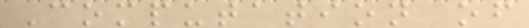Computation of
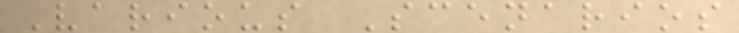Various Scenarios
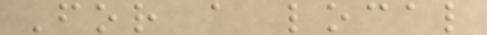For a local
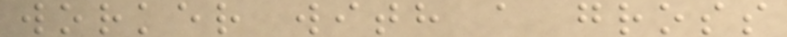worker with a gross
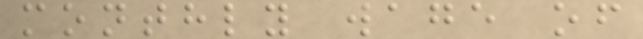monthly wage of
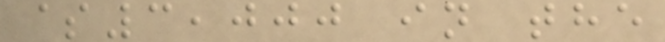$3,000 in the
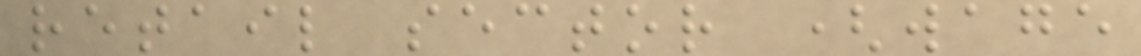retail sector (wage
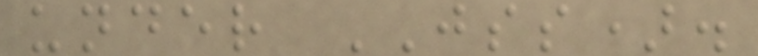under JSS).
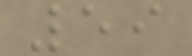59
